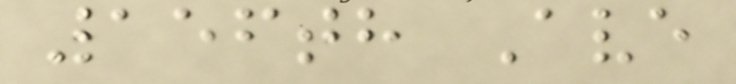156th Ave
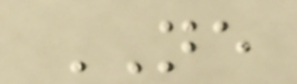NE
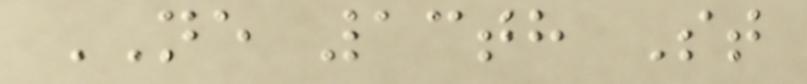NE 13th St
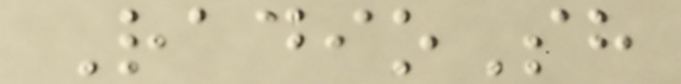RadioSh
